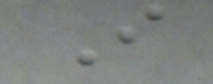I
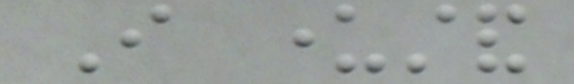I understand
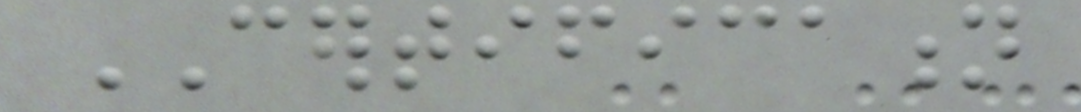CERTIFICATION
